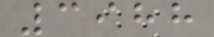3988
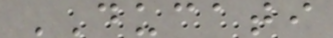DUCATI
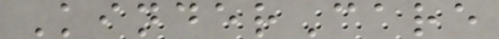KinderCare
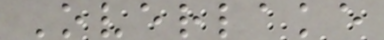Overlake
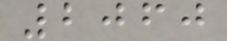2060
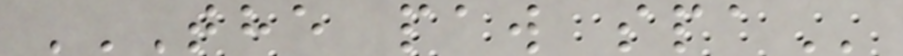THE PAW SPA
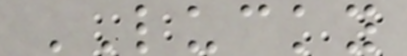LUCKY
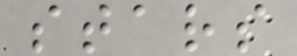stars
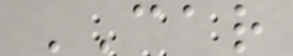CAR
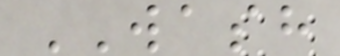WASH
